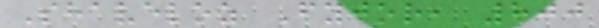Shaveloz Fyjor, 800
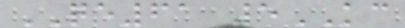QE61 5KC
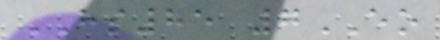HS85 7EO
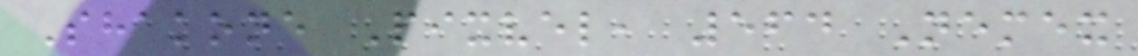Shakone Pixvel, 564 Nemex
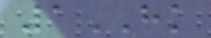1HK
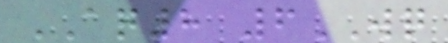AQ8 6WQ
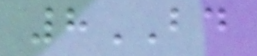8BD
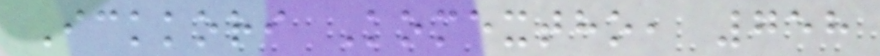Ickkori Komextho, 758
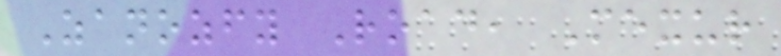Zanozfy Road, Mexur
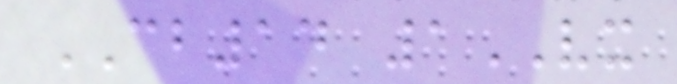CB14 1VX
